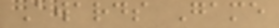Awards Game
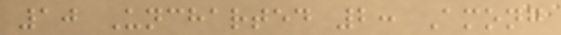10 Uncharted 2: Among
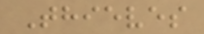Thieves
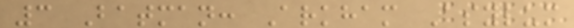3 Batman: Arkham Asylum
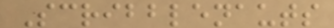Scribblenauts
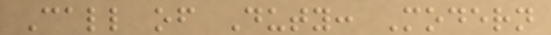Call of Duty: Modern
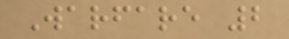Warfare 2
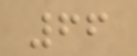66
